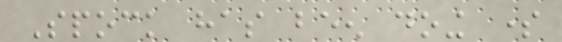Spock has been doing some
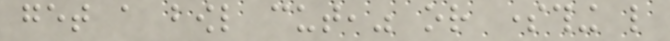get a bowl cut," or something like
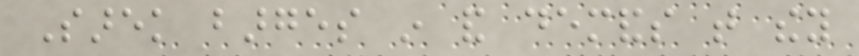Sarek barges in and demands that they
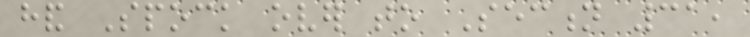hand Spock over to Section 31,
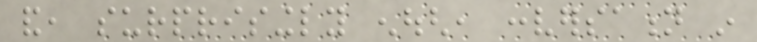and, surprisingly enough, conversation in
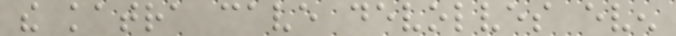the katra cave devolves even
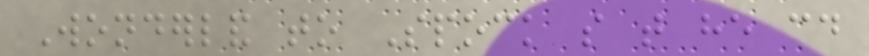Wonderland to Spock so that he could
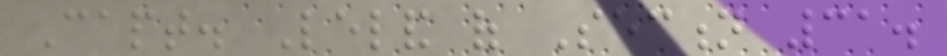Capt. Leland of Section 31.
